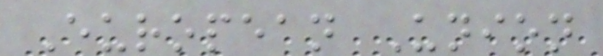European Union
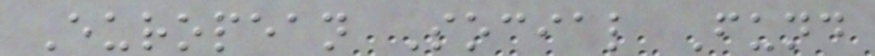European Social Fund
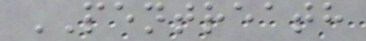PENTREATH
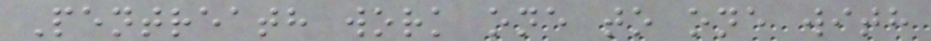Pentreath work one to one with
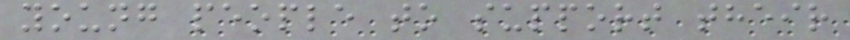young people to support their
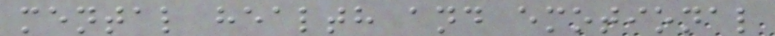mental health and emotional
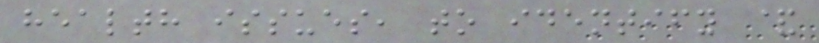health issues, to identify &
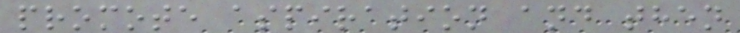promote aspiration and then
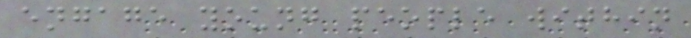engage young people within
